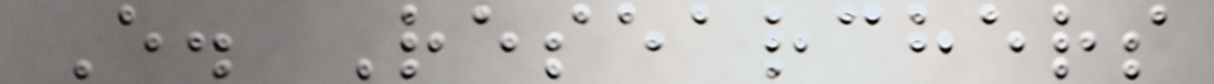E. Researchers
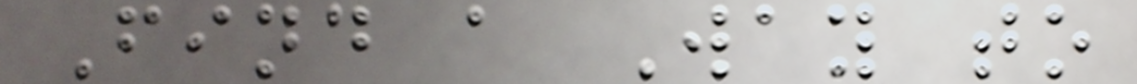Find a Way to
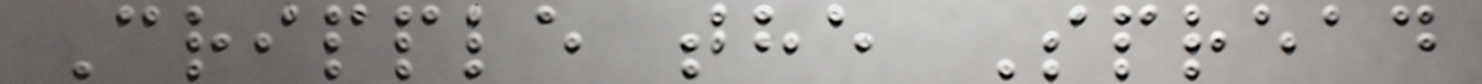Cripple the Spread
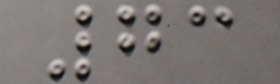73
